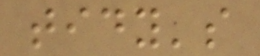tidy's
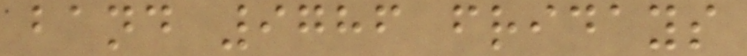band 9786 fridays
